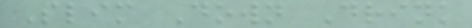Slim Down Drink
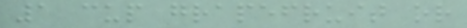1 cup grapefruit or
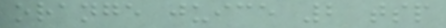orange juice 2 tsp
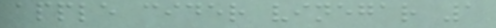apple cider vinegar 1
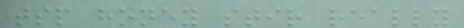tsp honey stir really
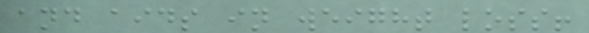and aids in weight loss!
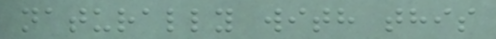naturally with this
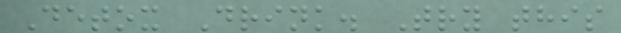Detox Drink. Try this
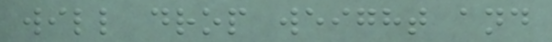will drop weight and
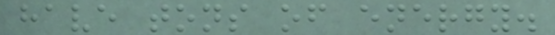have tons of energy.
